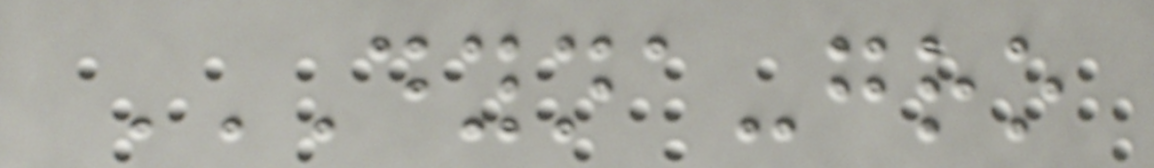DYNA-GRO
